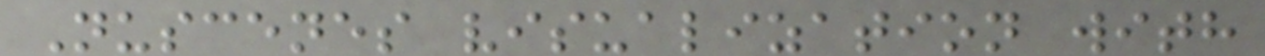Nuscenes visualization with
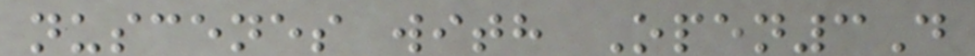nuscenes with Open3D
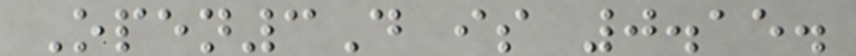Open3D is 0.15.
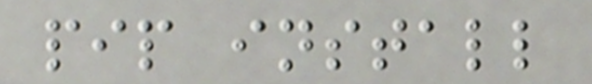pip install
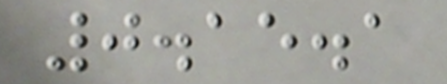0.15.1
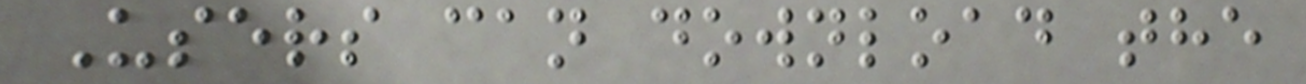Users can download the
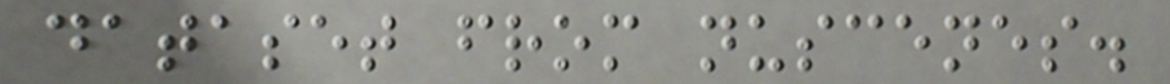dataset from nuscenes.
